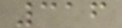316
